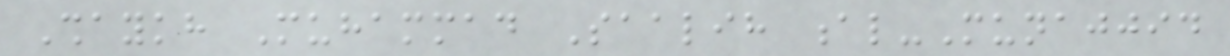Shaykh Muhammad Saalih al-Munajjid
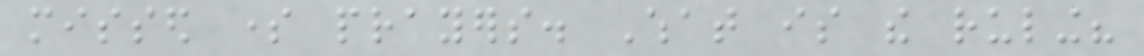missed some prayers. What is the ruling?
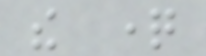the question
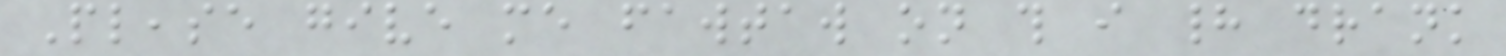Please give me fawtaw on this i had drank
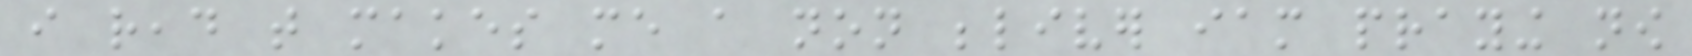i read that makes me a non beliver iam praying now
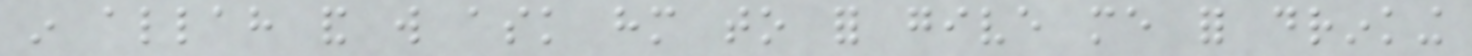in allah and will ask him to for give me for drinking
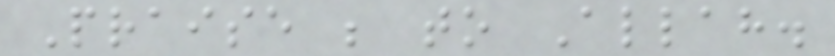Praise be to Allah.
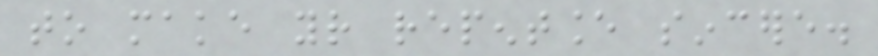to make your repentance sincere.
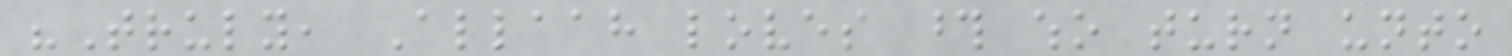"Truly, Allaah loves those who turn unto
